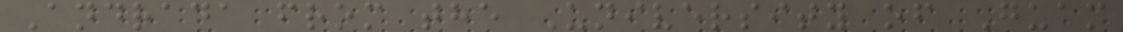Andrada from the University of Guam
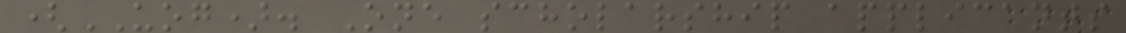(UOG). One scholarship applicants
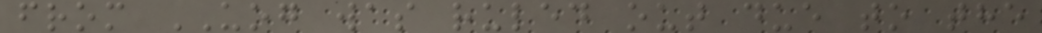from UOG was ruled out due to the
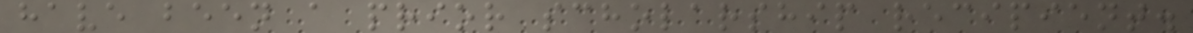have been a prior scholarship recipient.
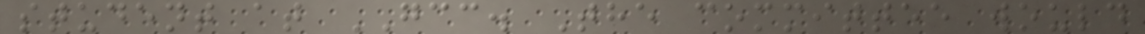student at GCC. The committee would
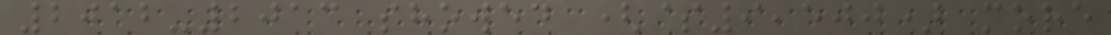2012-2013 showed ($9,500) more
